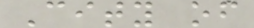City of
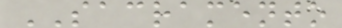SACRAMENTO
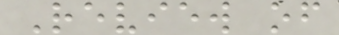Review of
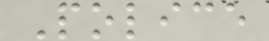Police
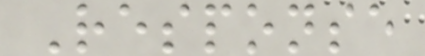Response
